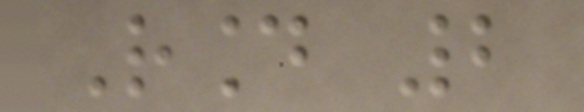Round 2
